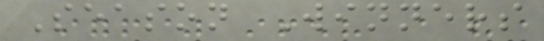Season Winners
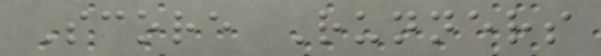Score Runners
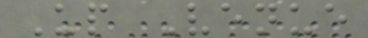Up Venue
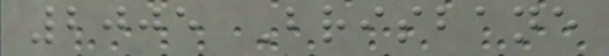2005 Brisbane
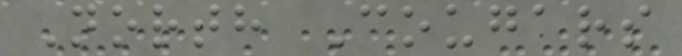North Cougars
